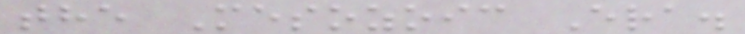the Mesozoic Era.
